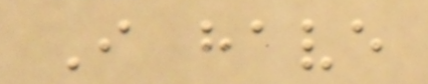I have
